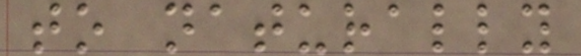to naturally
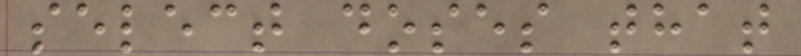select doses that
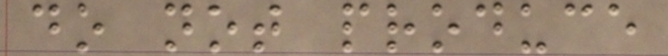do not produce
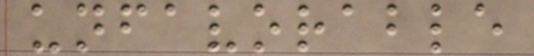unfavorable
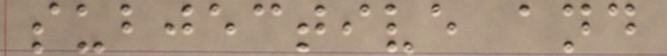subjective and
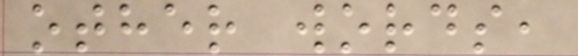other words,
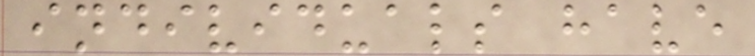individuals have
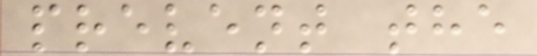prevent the
